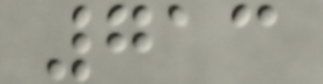713
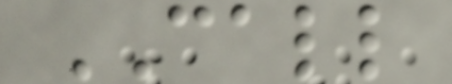CALL
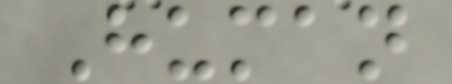Human
